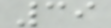39
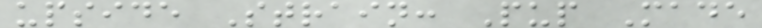upside Strain: Pup Made
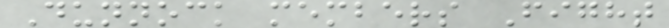Dunnock members Fight
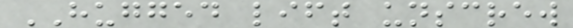HUGGED lift unscrew
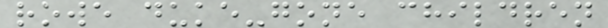rowe duke-gone children
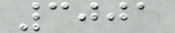3001
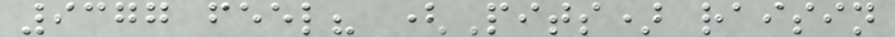9377 feel? (Pits) raisin
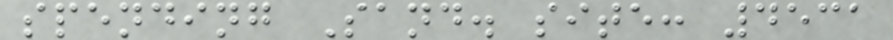spending Sand. site: 4531
